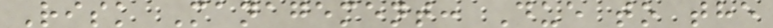Risk Management: Due to the
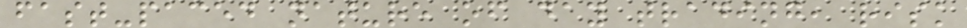fast-paced nature of day trading, risk
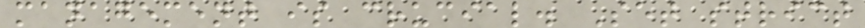management is crucial. Set strict
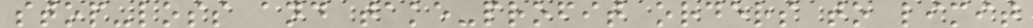stop-loss and take-profit orders to limit
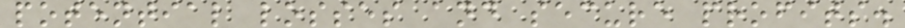potential losses and secure profits.
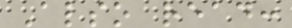Also read:
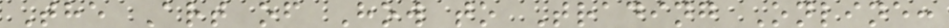The Art of How to Trading Online:
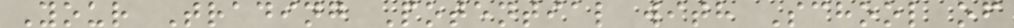Your Trading Potential with School of
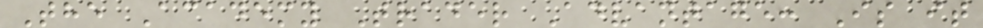The Academy Trader Advantage: Is it
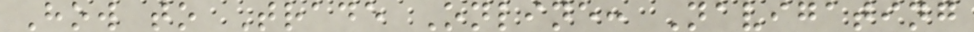How to Trade Online: Navigating
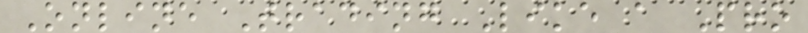Online Trading Like a Pro
